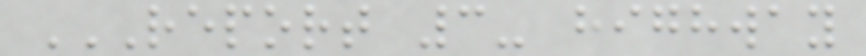REPORT 3- HIGHWAY
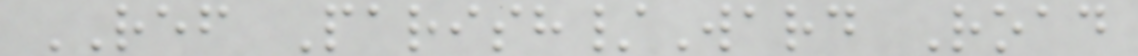REF Parish/Ward Road
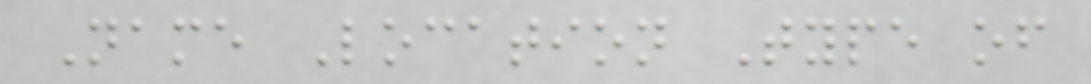Name Location Type of
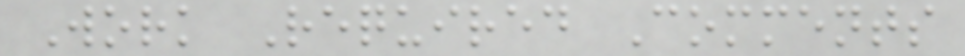Work Required Comments
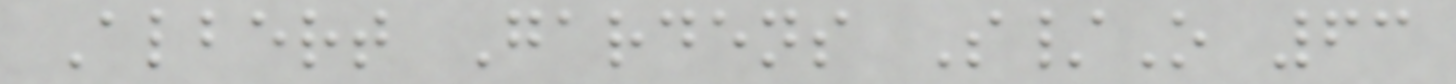Albert Gardens S/O 63
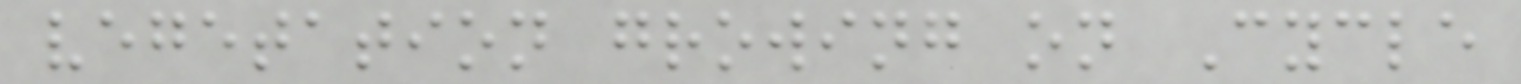vegetation growing on Cycle
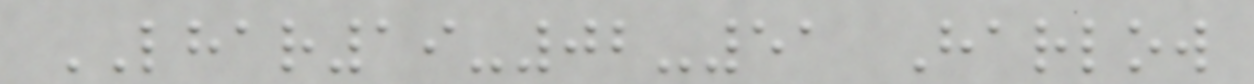LHAR19-02-51 Harlow
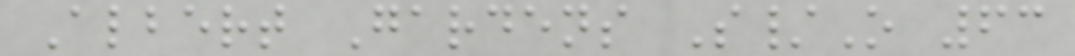Albert Gardens S/O 63
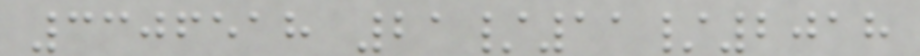3306518 21/11/2018
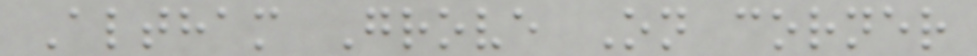Altham Grove On corner
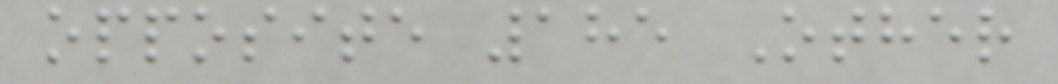opposite 185 Other
